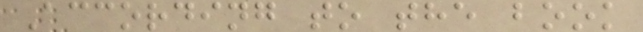According to the book
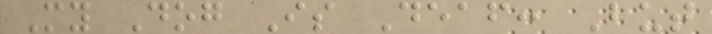My Dog Is Deaf: But
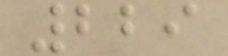229
